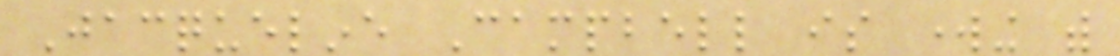Jacqueline Campbell is working with
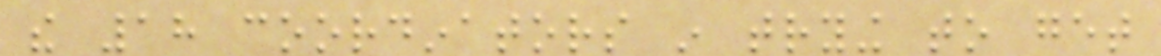the 18 coordinators in trying to get
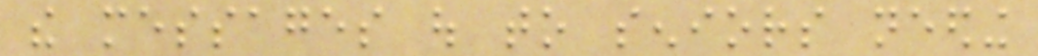the messages out to seniors needing
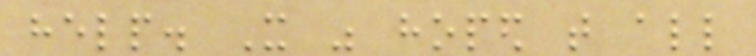help. It was hoped that all
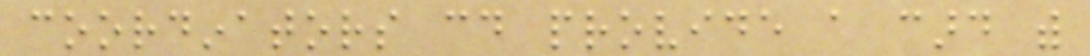coordinators could provide a card with
